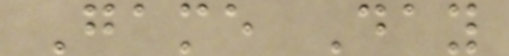Game Day
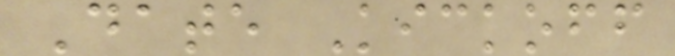Date Kickoff
